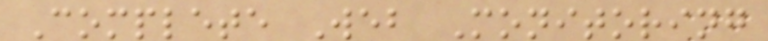Complete Web Monitoring
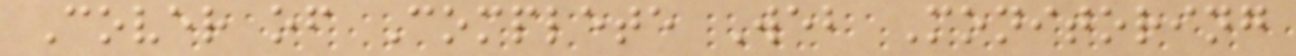Cover of Complete Web Monitoring
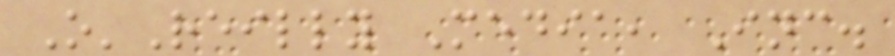O'Reilly Media, Inc.
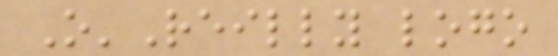O'Reilly logo
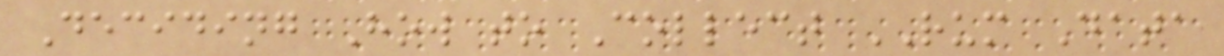Deciding How to Collect RUM Data
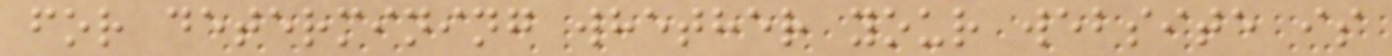for determining whether your website is
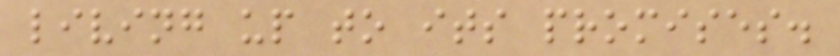living up to its promises.
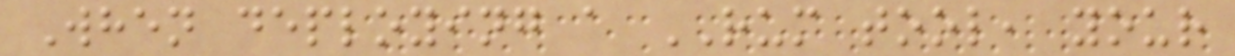When deploying a RUM tool, your
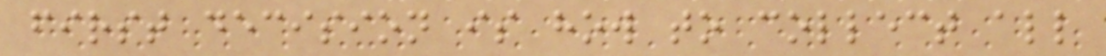first decision is how to collect all
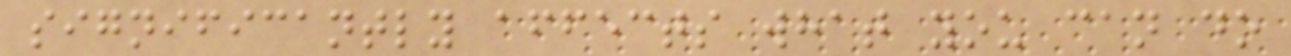significantly affects what you can do
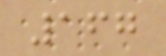167
